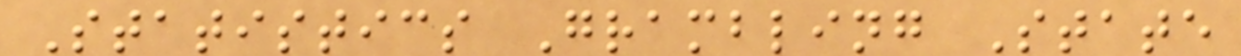Statistics Grambling State
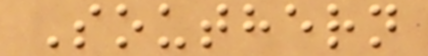Southern
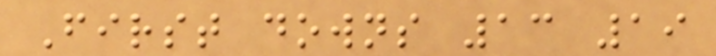First downs 13 19
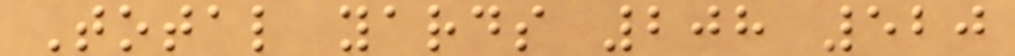Total yards 208 520
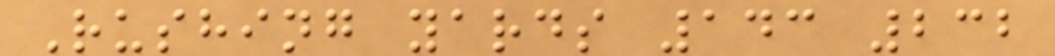Rushing yards 143 232
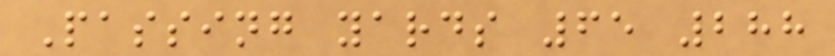Passing yards 65 288
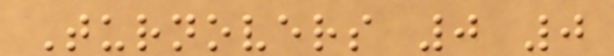Turnovers 0 0
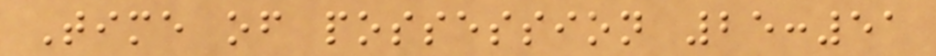Time of possession 25:51
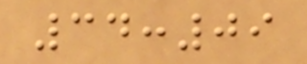34:09
